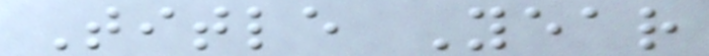Title Year
